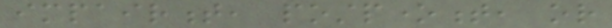impairment, postponement, or
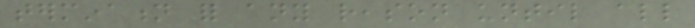termination for any reason until all
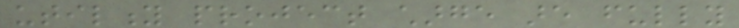utility project charge are fully
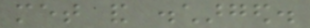met and discharged.
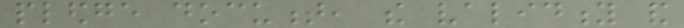pledge document, the validity and
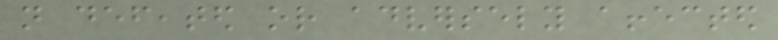not defeated or adversely affected
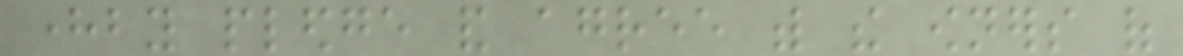hereby pledge and agree with the owners of
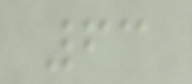63
